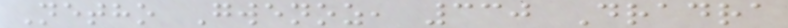Netho Gwenoz, 330 Dradra
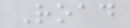Road
